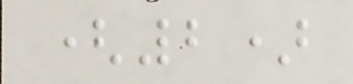(2)
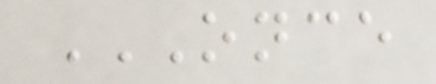ONCE
